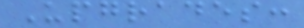Upgrades:
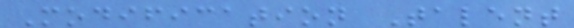Modification Talent
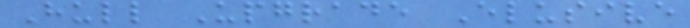Hull Upgrade Elusive
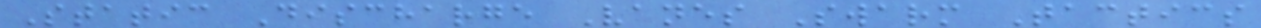Static Discharge Vanes Swarm Tactics
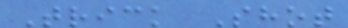Trick Shot
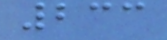233
